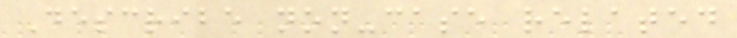Describe non-case related
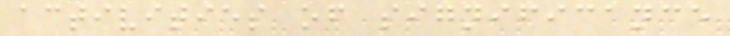activities of significance
